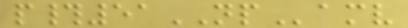p#51NPamv
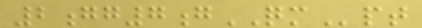2gg7gQMpt
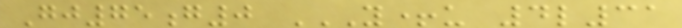Gj75g0 Y+U 4L31
